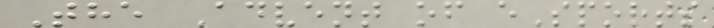The Advent of eSports
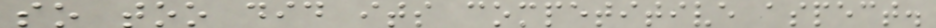so too did its competitive aspect.
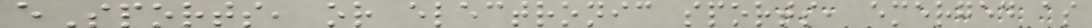eSports, or electronic sports, emerged as
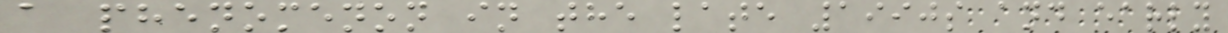a phenomenon in the late 1990s and early
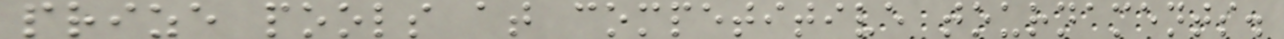prize pools at competitive tournaments.
